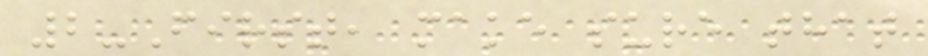2-First, make sure that
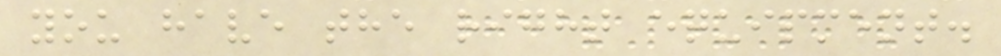you have the right equipment.
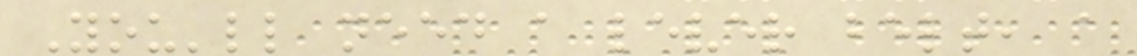You'll need a lever belt, a
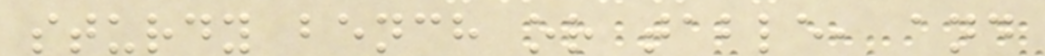sturdy bench or table, and
